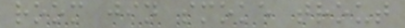room jin smoke trout
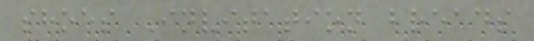shoes Invitation breads
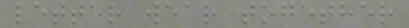letter wear together
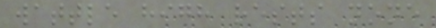wattle high rests none
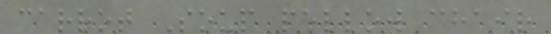carrot Soup pellow chair
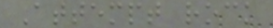Attempt rock
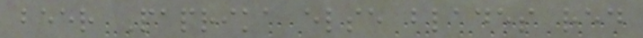beer Paprika else blades red
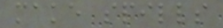make spills
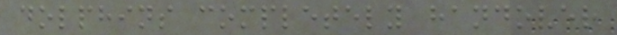dolphins completely handover
